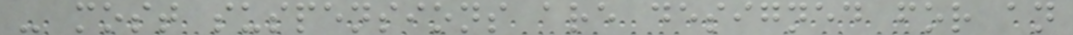- most suspensions are designed for an
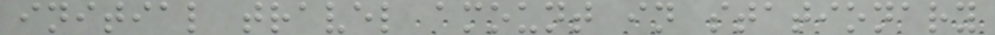initial travel amount in stationary
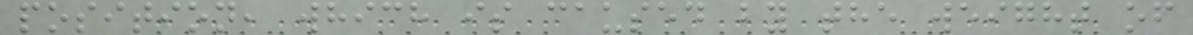position, which is caused by the weight of
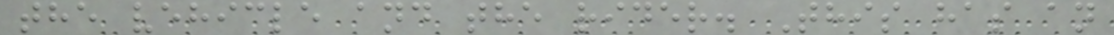the vehicle and the rider. This has an
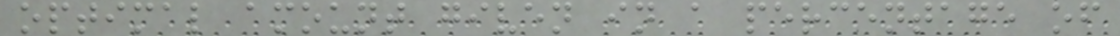optimal amount given in a percentage of
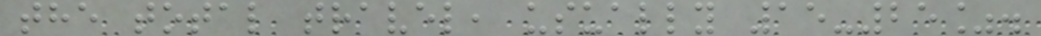the total travel, usually 15-25%.
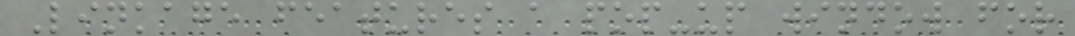Linkage features a pop-up window for
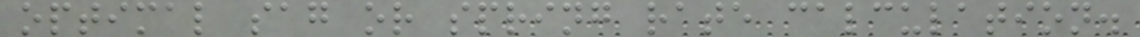optimal sag or spring rate calculation.
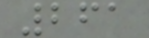261
